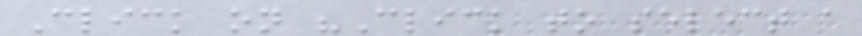Click on "Click to select a
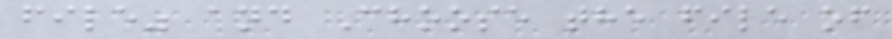file" and Choose the file of
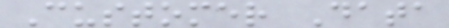Customer Data
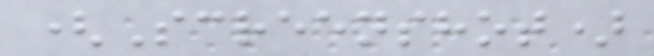(Screenshot)
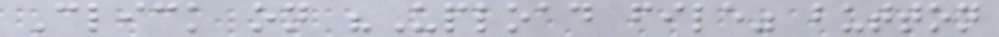Click on "Upload file" button
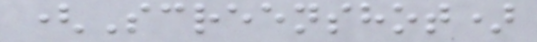(Screenshot)
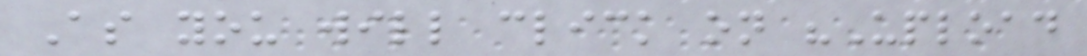As you will click on "Upload
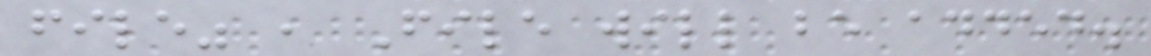file" , File will be added.
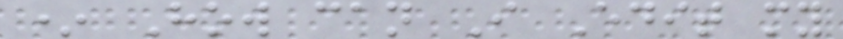* How can I Edit my
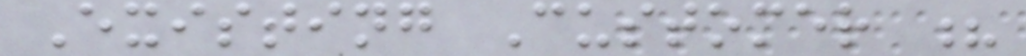Existing Customer ?
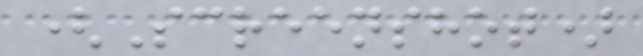(Screenshot)
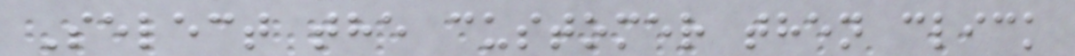Select the customer then click
